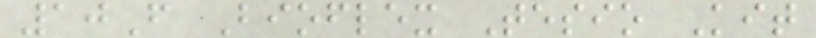10F Bioflex Tesio Kit
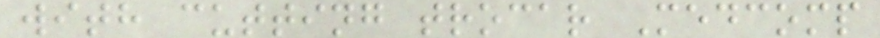with cutting trocar Medcomp
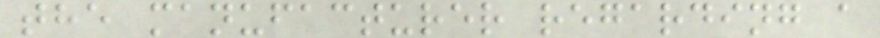the manufacturer regarding a
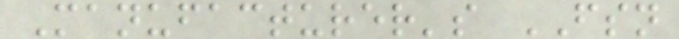Manufacturer's FSN
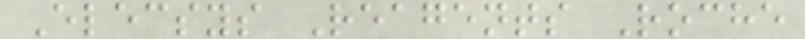Elecsys Reagents Roche
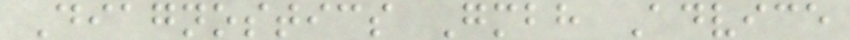Diagnostics Gmbh Advice
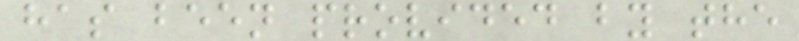has been provided by the
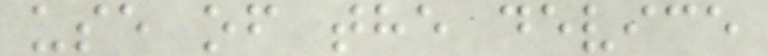use of the device
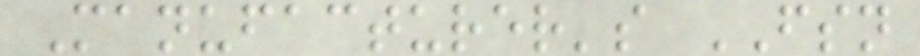Manufacturer's FSN
